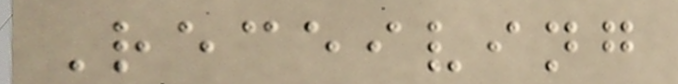Receiving
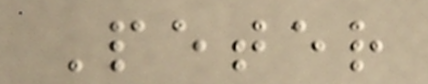Peter
